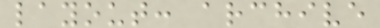layout: archive
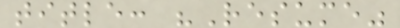title: "Resume"
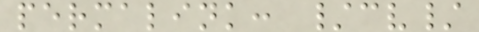permalink: /cv/
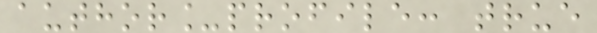author_profile: true
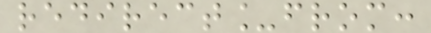redirect_from:
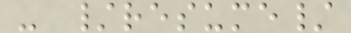- /resume/
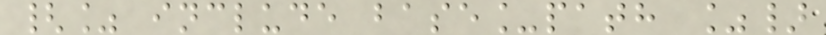{% include base_path %}
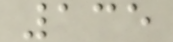135
